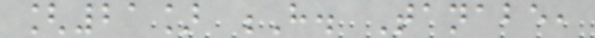[21] H. Tanabe,
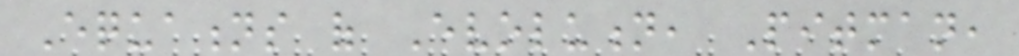Equations of Evolution, Pitman,
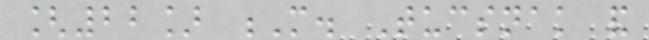[22] M. Tucsnak and
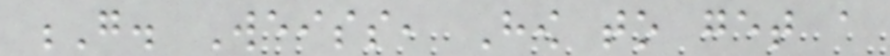G. Weiss, How to get a
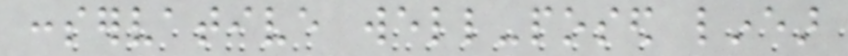conservative well-posed linear
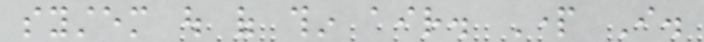system out of thin air. Part I.
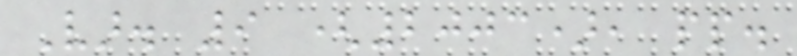Var. 9 (2003), pp.
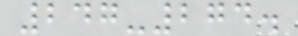247-274.
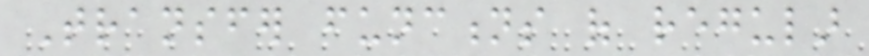Transfer functions of regular
